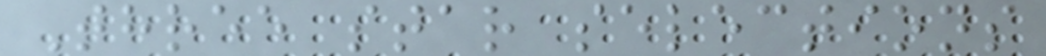Three star selections
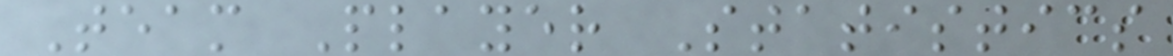Team Player Statistics
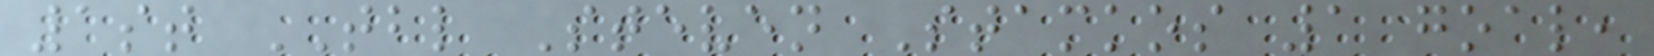1st TBL Steven Stamkos 1 goal,
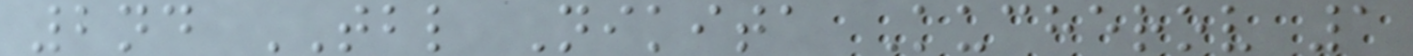2nd TBL Nikita Kucherov 1
